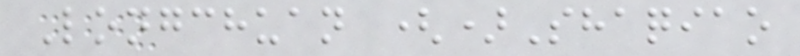Longchuan ()Shaqiao
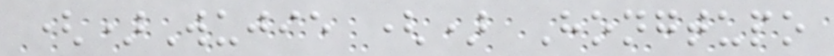()Wujie () Hongtupo
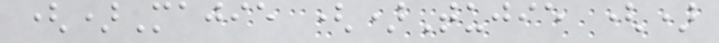()Majie ()Tujie ()
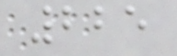225
